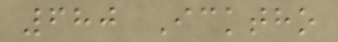680 Icktho
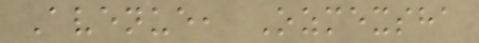Avenue, Ozmexsha
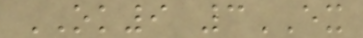OK9 3EX
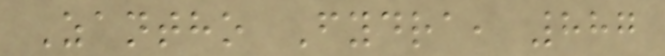Zantho Fydra, 887
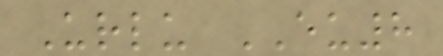Urlu EU8
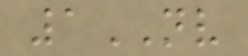1NV
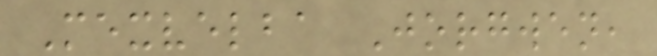Mexvelba Jorgwen,
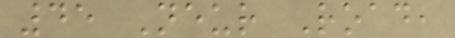45 Neur Road,
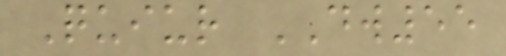Quiur DW55
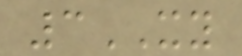3XY
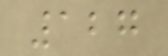127
